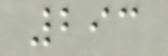293
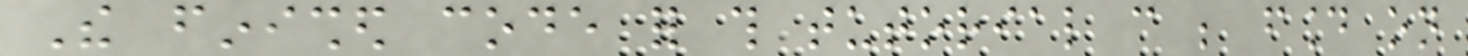The finished code for this tutorial can be found on
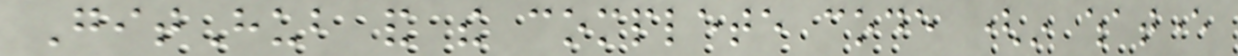GitHub and the complete code (in whatever
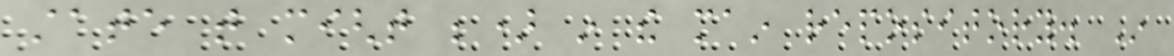state that might be) in the main repository. In
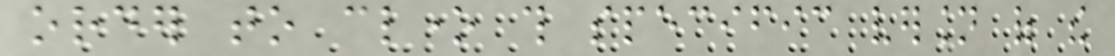order to clone this specific version of the
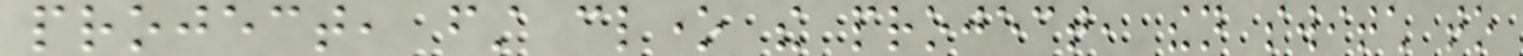project, first clone the project, then switch to
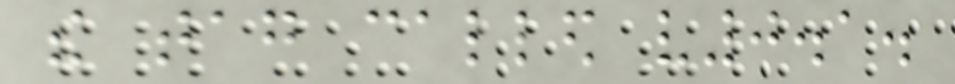the tag called v0.1.
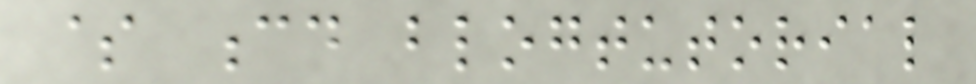$ cd blogtutorial
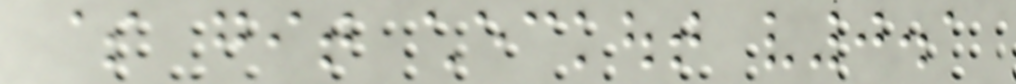$ git checkout v0.1
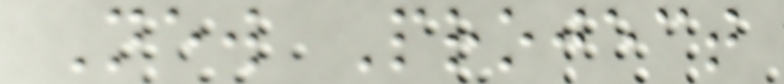New Project
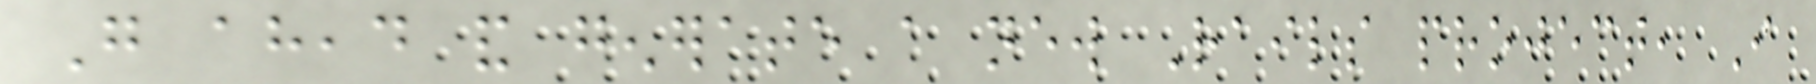Go ahead and generate a new Rails project, I
